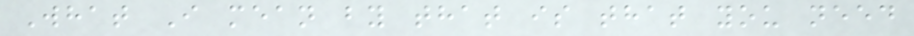What I mean by that is that you need
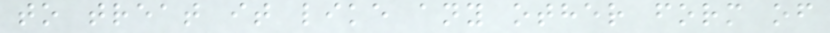to treat it like any other form of
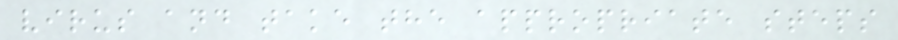virus and take the appropriate steps
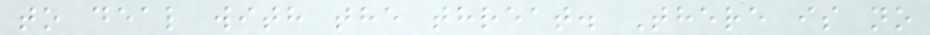to deal with the threat. There is no
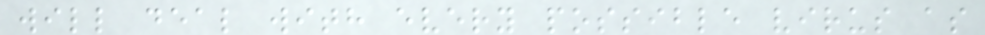will deal with every possible virus as
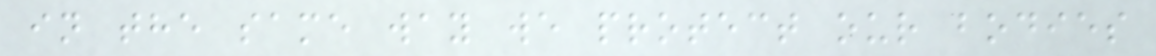in the same way we protect our bodies
